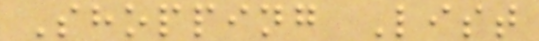Shopping List
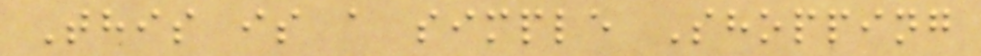This is a simple Shopping
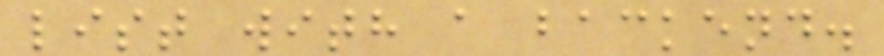list with a backend.
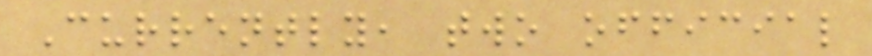Currently, two official
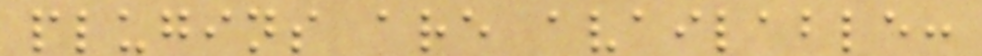plugins are available:
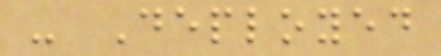- Deployed
